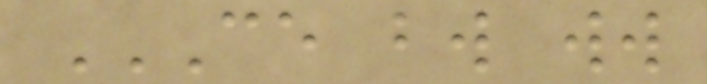CE BW WW
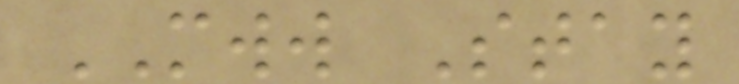MWW Stay
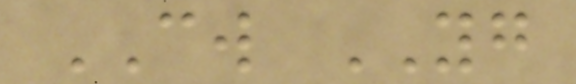CW YG
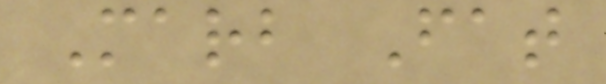Marb Fat
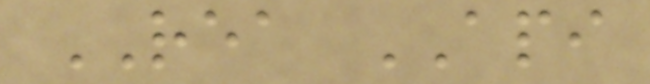REA API
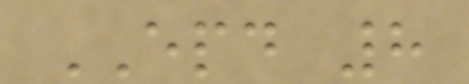EPD 8
